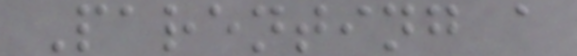Parenting a
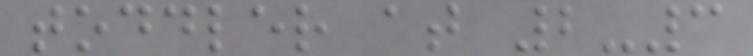toddler at 2-3
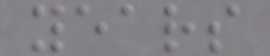years
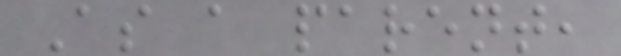As a parent,
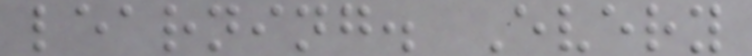learning. Every
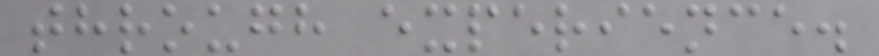through experience.
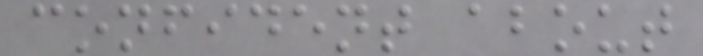confident about
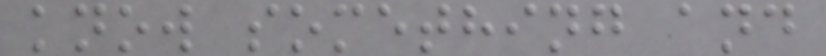know something and
